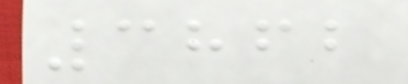3862
